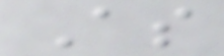As
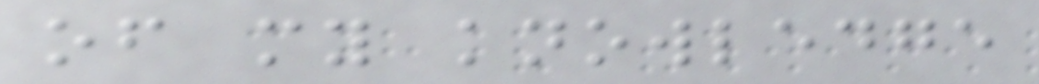of my knowledge
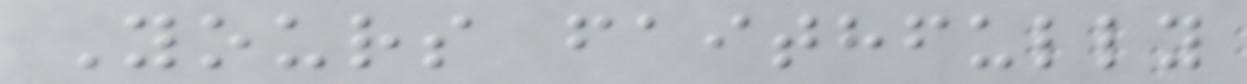Yours faithfully
